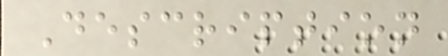Description
